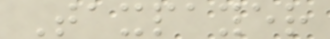Taxpayer
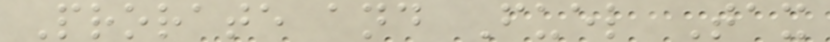Prorate and Fuel Tax
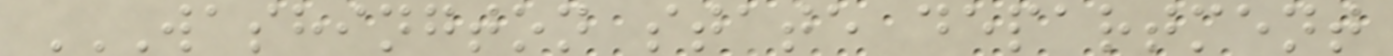WASHINGTON STATE DEPARTMENT
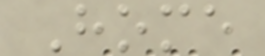Home
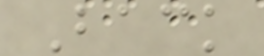Back
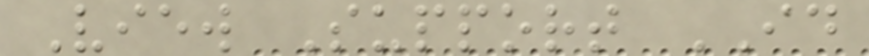View Support ID
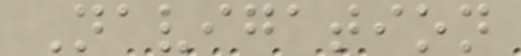Navigation
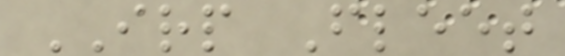IRP Fleet
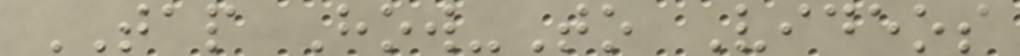TAP How-To Videos
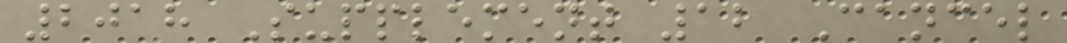2018 Supplement 12 Cancel
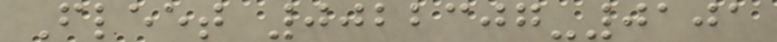Fleet 0022307-0101
